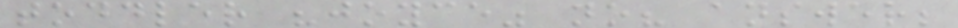toddler "joyce" no? answer;
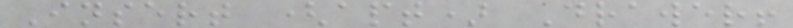Insert (apt) Drawer!
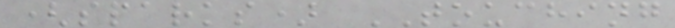(sparks) TOUCHING
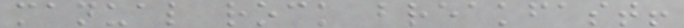manual rock breakfast!
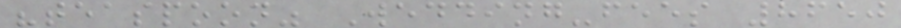"teaspoon" Wedding-fees 8650
